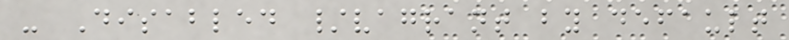- Disabled /vagrant by default
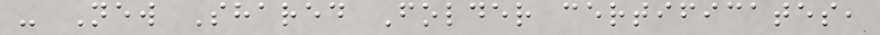- New Shared Folder certificates,
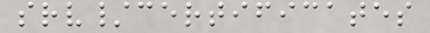srv/certificates
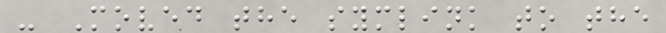- Moved the symlink to the
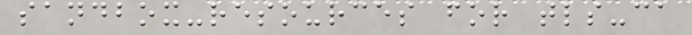sandbox-resources for tls-ca
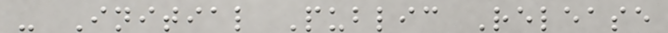- Initial Public Release
